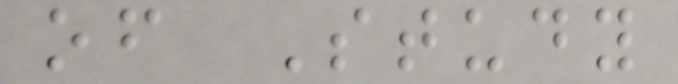of Study
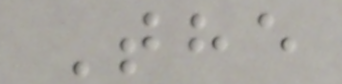The
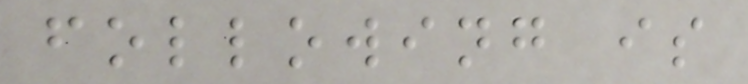following is
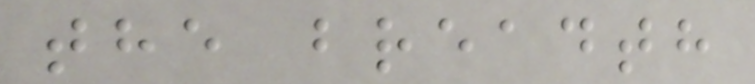the breadth
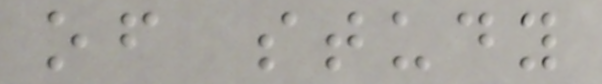of study
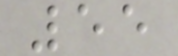55
